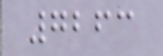7263
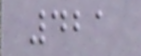421
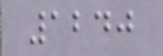1240
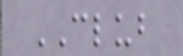CLUB
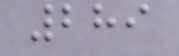289
